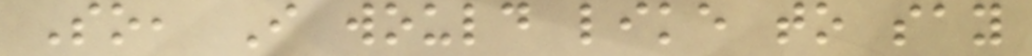So, I would like to say
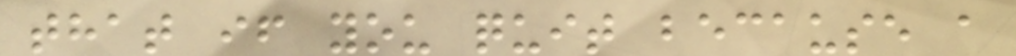that if you quit because a
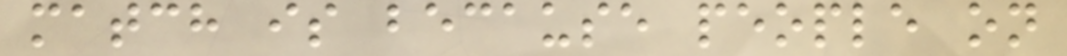match is because people on
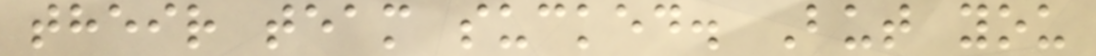their team sucked. But you
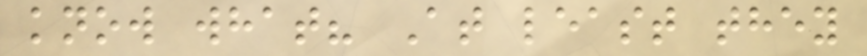know what? At least they
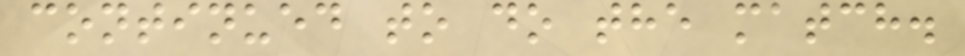continued to do the match.
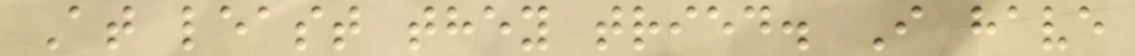At least they tried. I have
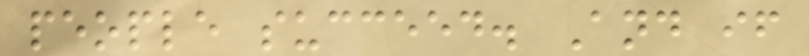people succeed. And if
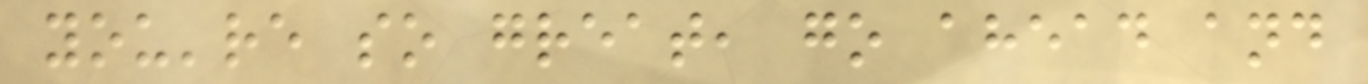you're so great, go ahead and
